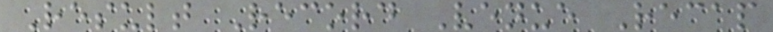Result Record Venue Recap
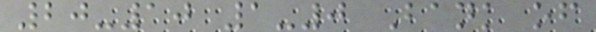20-10 1-0 Bank of
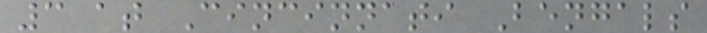3 at Cincinnati Bengals
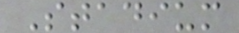Stadium
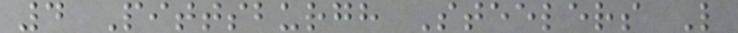4 Pittsburgh Steelers L
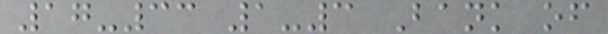17-33 1-3 Bank of
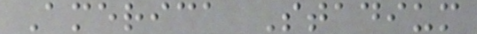America Stadium
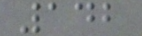142
